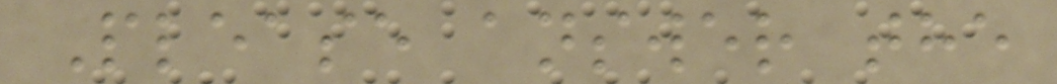Please answer the
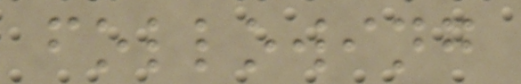following
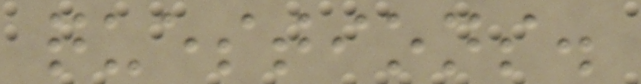questions.
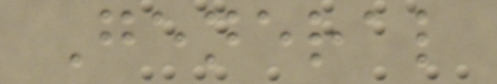General
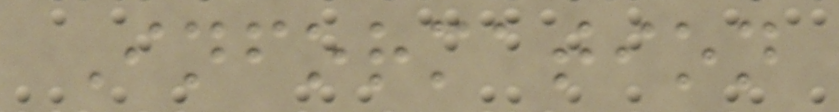Information
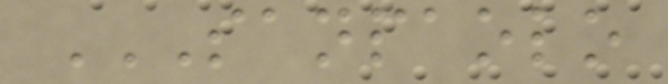SANPAOLO
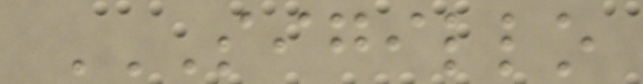SIGILLO
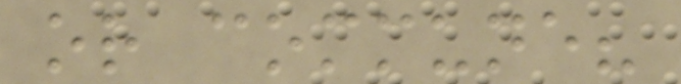or commune?
